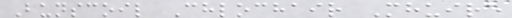Bunscoil Chlochair Mhuire
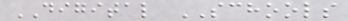DIGITAL SCHOOLS
